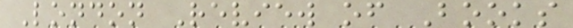London Review of Books
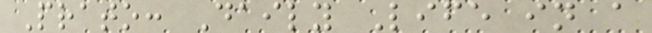Prato: Daily Life in a
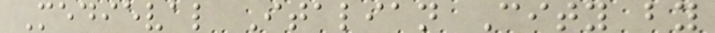Medieval Italian City by
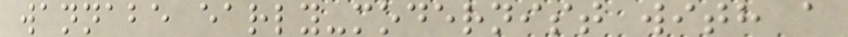wannabe early-modernist with a
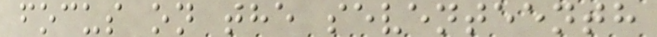focus on the seventeenth
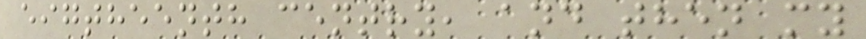eigtheenth centry, and then my
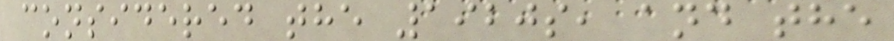considered the 1920s, and the
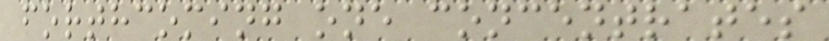forthcoming one concentrates
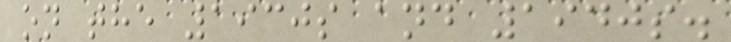on the 1930s and 1940s.
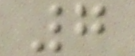7
